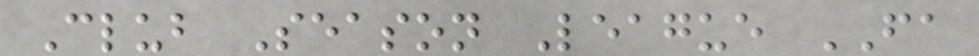Club Season League FA
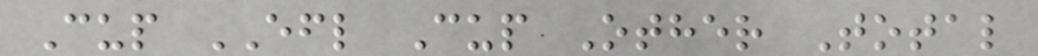Cup EFL Cup Other Total
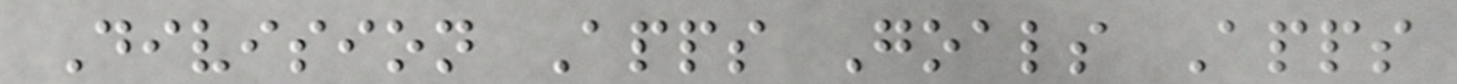Division Apps Goals Apps
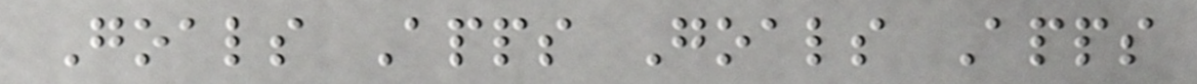Goals Apps Goals Apps
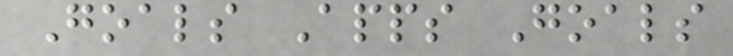Goals Apps Goals
